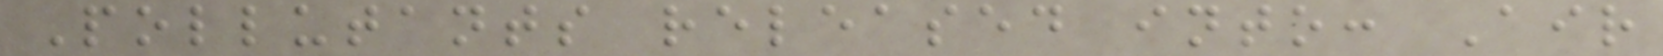Pollutants released into: Air
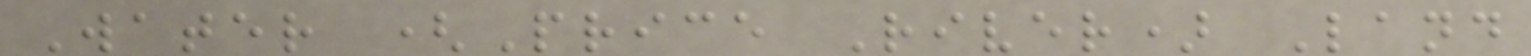Water (Price River) Land
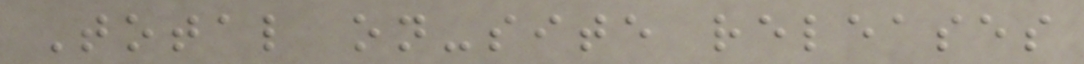Total on-site releases
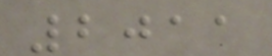2011
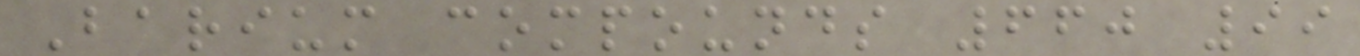Barium compounds 660 99
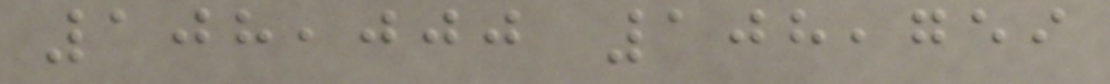108,000 108,759
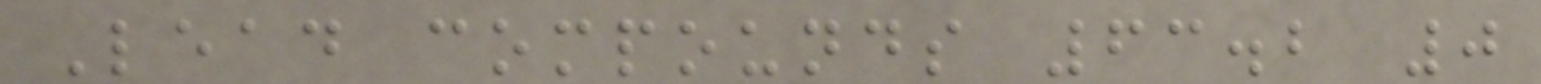Lead compounds 63.2 0
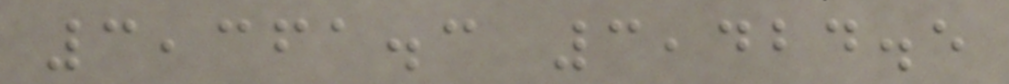3,361.3 3,424.5
